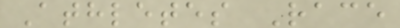Athletes Race
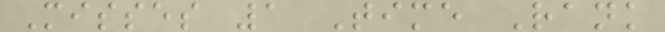Misses 1 Time Rank
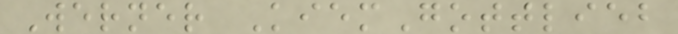Werner KiemGottlieb
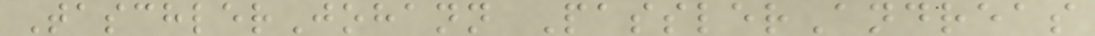TaschlerJohann PasslerAndreas
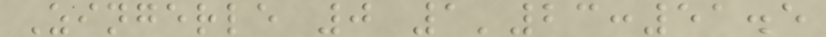Zingerle 0 1'23:51.5
